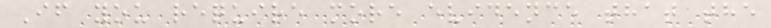If you require more evidence that the
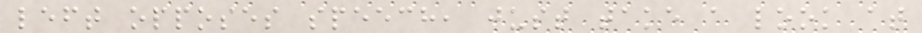left opposes speech, just take a look at
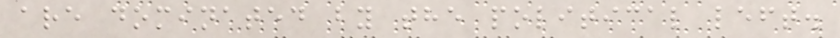are dominated by the political left.
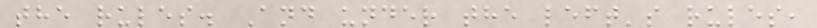the rules. And under the left's rules,
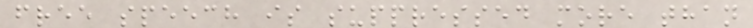free speech is suppressed more than
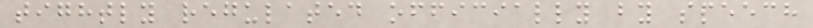tightly regulated officially by speech
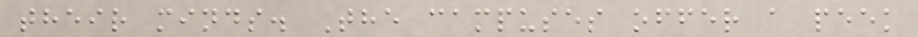their minds. The campuses offer a peek
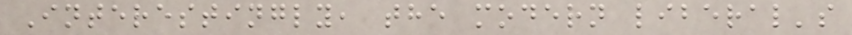Interestingly, the modern liberal's
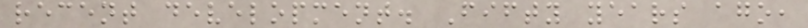recent development. Fifty years ago,
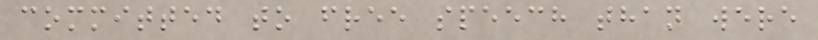committed to free speech than were
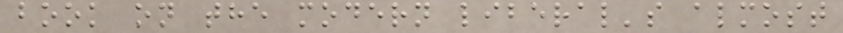book on the modern liberal's almost
